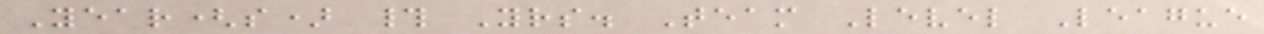Year(s) # Yrs. Team Level League
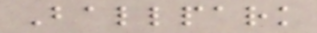Ballpark
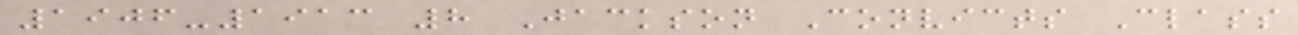1906-1913 8 Jackson Convicts Class
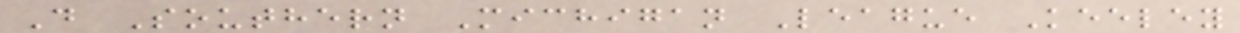D Southern Michigan League Keeley
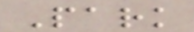Park
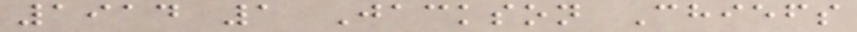1914 1 Jackson Chiefs
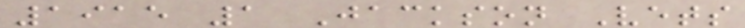1915 1 Jackson Vets
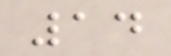14
